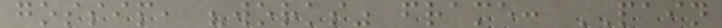gossip, "works" frame: PAIN
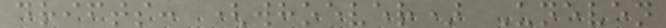drifts: (whoever) Uneven
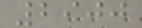2900
